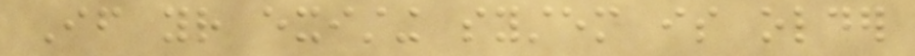If your existing system is older
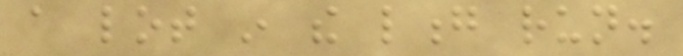a lot in the long run.
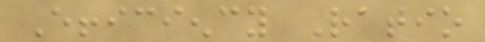Efficiency Ratio
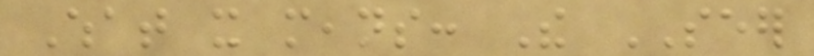What it means: The SEER
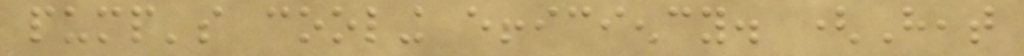pump's cooling efficiency. (Heat
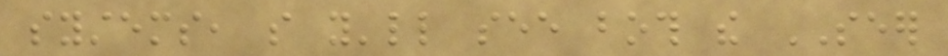systems, so you'll see both the SEER
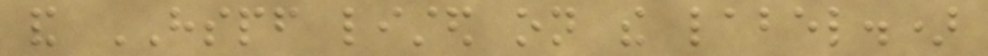and HSPF listed on the label.)
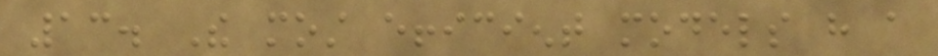13. The most efficient models have a
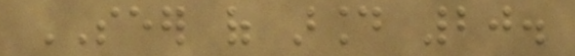SEER of around 20.
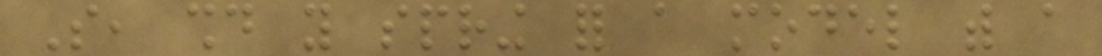So, should you spring for a model with a
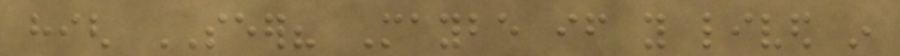high SEER? Maybe if you lived in
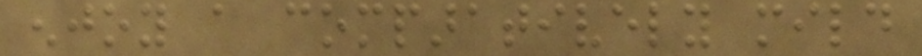enjoy a comparatively mild
